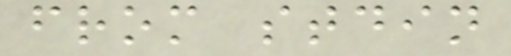from stdin
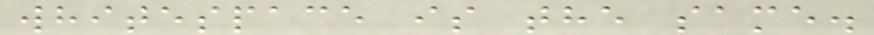whitespace is the same.
